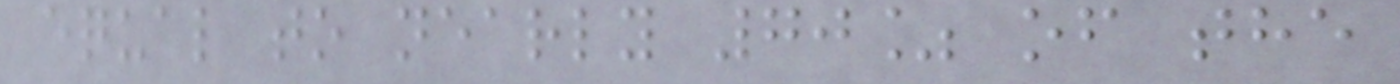equal to nearly 70% of the
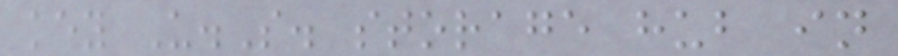key U.S. storage hub in
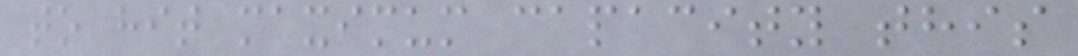to hit maximum capacity this
